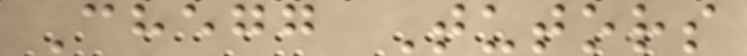Chegg Tutors
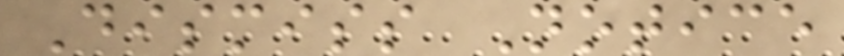Dismiss Notice
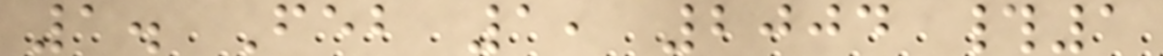1. Feb 1, 2004 #1
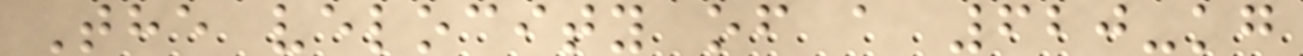The velocity of a 620-kg
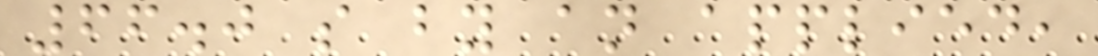66.0 s by an applied,
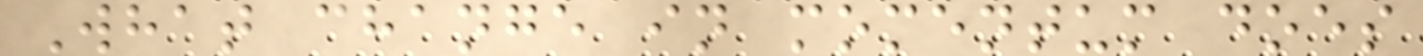What change in momentum does
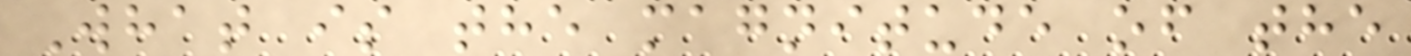What is the magnitude of the
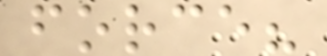force?
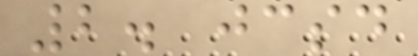2. jcsd
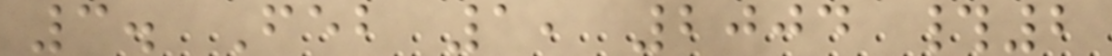3. Feb 1, 2004 #2
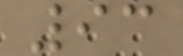93
